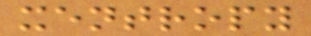xentropy
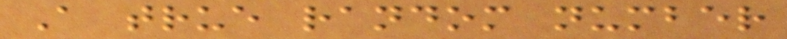A true random number
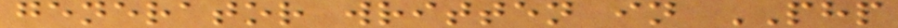generator written in PHP
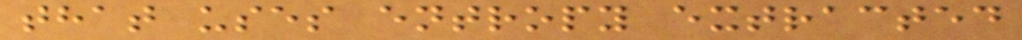that uses entropy extracted
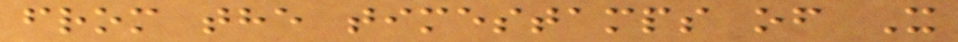from the timestamps of X
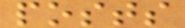posts
